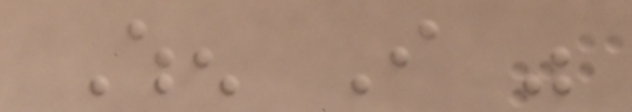When I was
